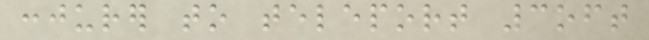conjurer to teleport 3oft
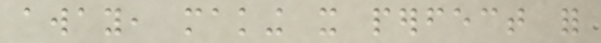away, making it perfect for
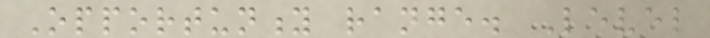Opportunity range. Level
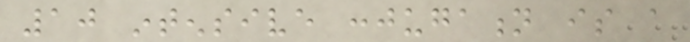10 intensive conjugation is a
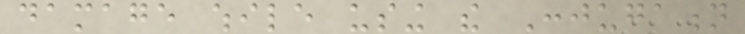damage while using the Conjugation
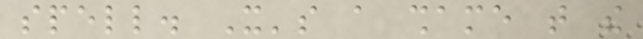spell. It's a shame that the
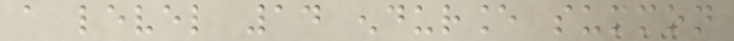a level 14 endurance summon
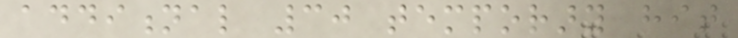additional 30 temporary hit
